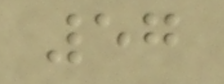57
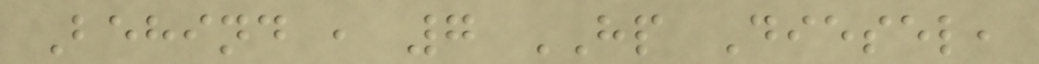Behind , 7 HP Diesel,
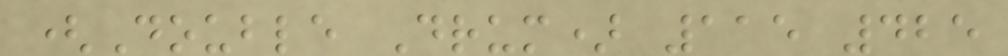(Double Drum) 115 425
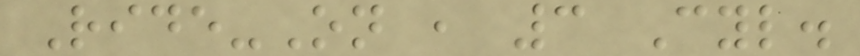Ride-On , 3 Cyl.
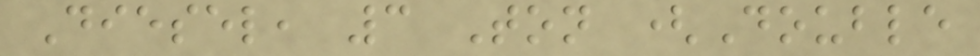Diesel, 3 Ton (Double
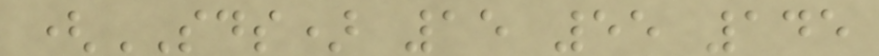(SDS) 15 55 145
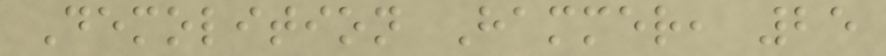Demolition Hammer, 25
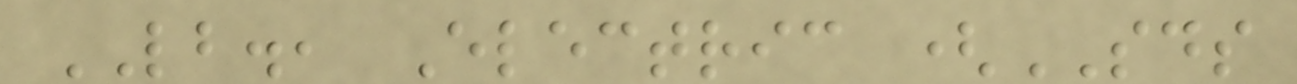LB., Electric (SDS
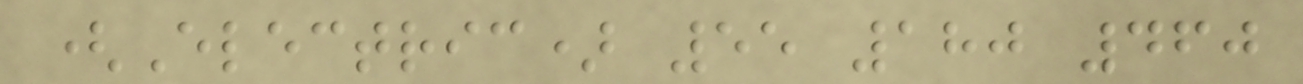(Electric) 55 180 460
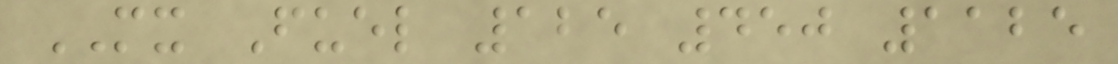MX Fuel 125 450 1125
